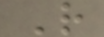R
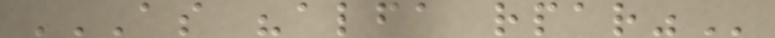AS "ALFA RPAR"
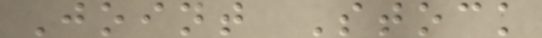Joint Stock
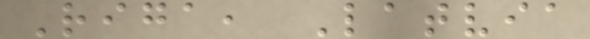Riga, Latvia
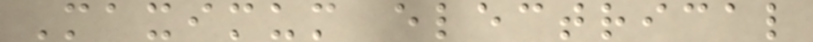Maximum electrical
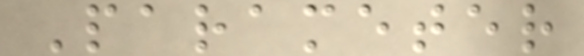Parameter
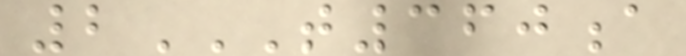2T360A
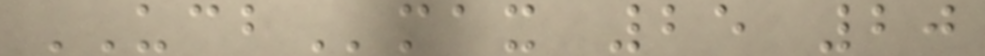UCBmax 25 20
